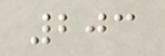203
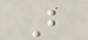B
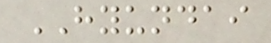HYUNDAI
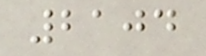2104
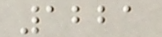1221
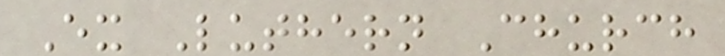Ex Luthern Church
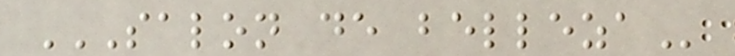SALON DE BELLEZA
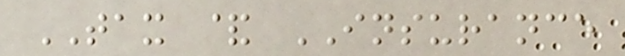TAX & INSURANCE
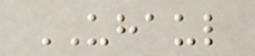UHAUL
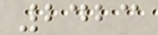2423
